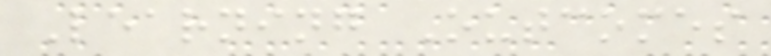Learning Outcomes
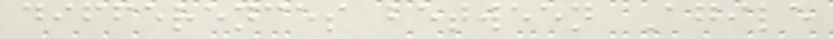differences between Agile
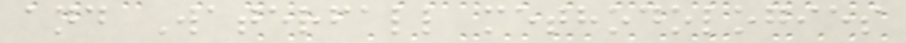and Waterfall methodologies
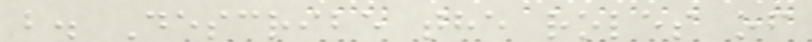b. Describe the roles of
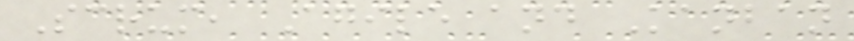Scrum, Agile and Kanban
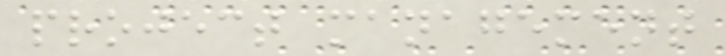project management
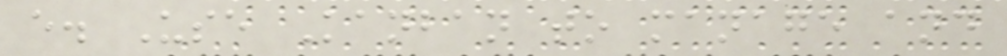e. Use Kanban to manage and
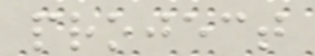project
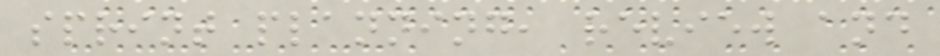sprint planning, review and
